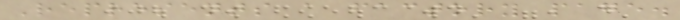Represents a factory page.
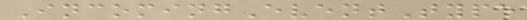IncomingEventType
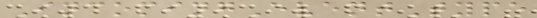IncomingEventType
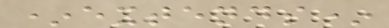*extends*
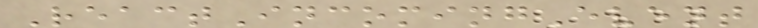ReactIncomingEvent
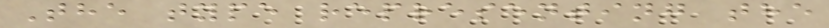The type representing the
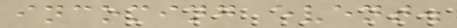incoming event.
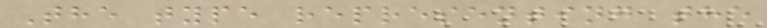The type representing the
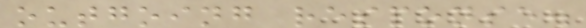outgoing response.
